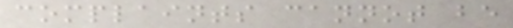complaints cannot be
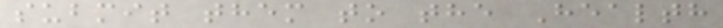submit them to the Health
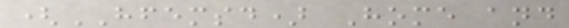(HFEMSD) Home and
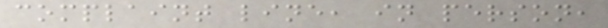complaint line, in person,
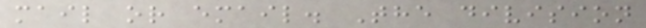mail or email. The division
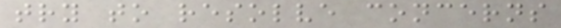try to resolve concerns
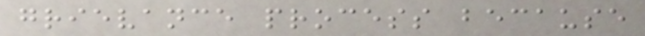grievance process because
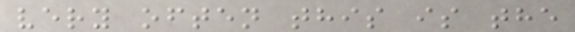very often this is the
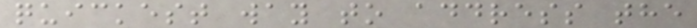quickest way to address the
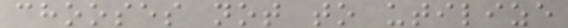chooses not to utilize
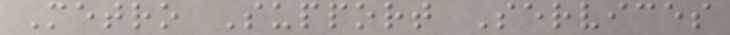Metro Support Services
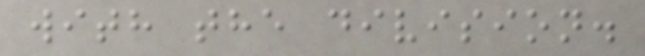with the division.
